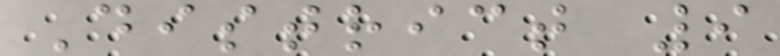District 9
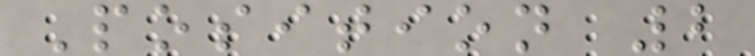Position 2
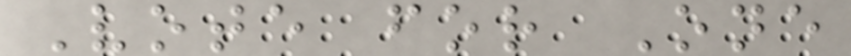Vote for One
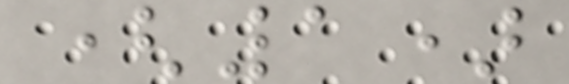(1)
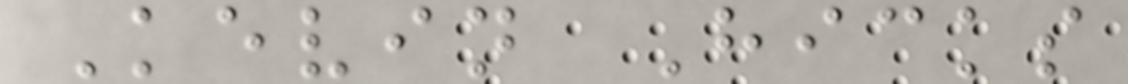Kevin Hicks
